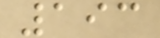193
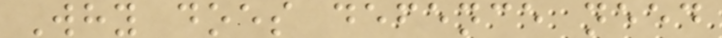Why does defence need
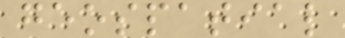geospatial
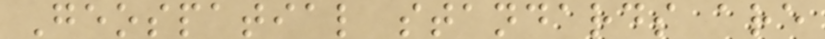Geospatial standards are
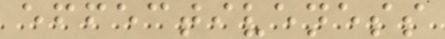effectiveness
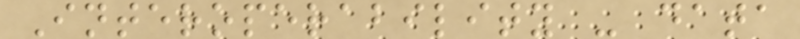Interoperability - data
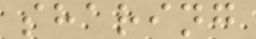sharing
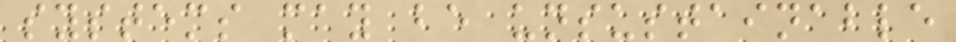systems may be unsustainable
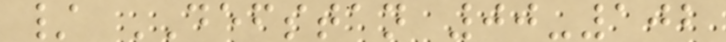/ DEFSTAN 00-102
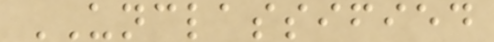UNCLASSIFIED
